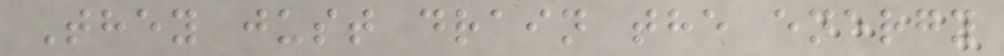They just drain the energy
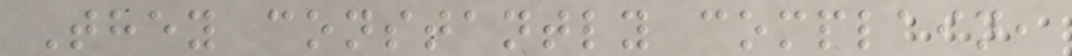They constantly complain,
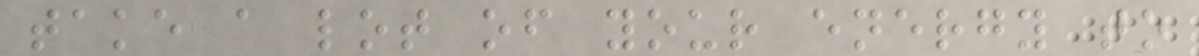take a lot of your energy to
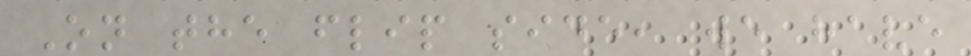On the flip side, we have
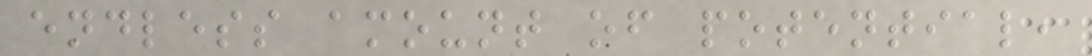endless amount of potential,
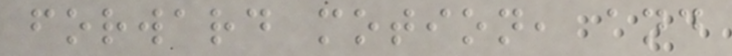forward motion, and
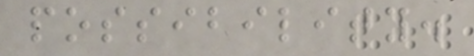possibility.
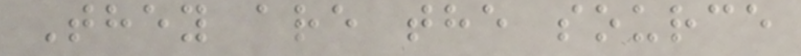They are the source
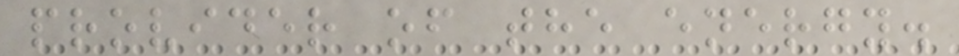provider of the energy.
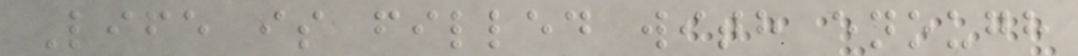Life is filled with enough
